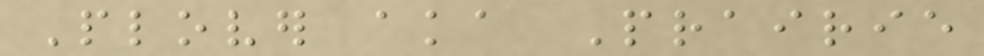Plover aka Prairie
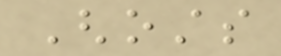Ghosts
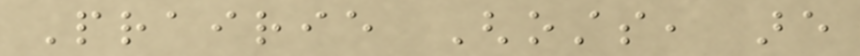Prairie Ghosts, are
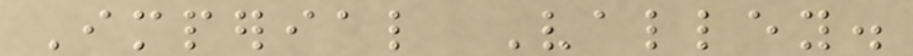Imperial Valley.
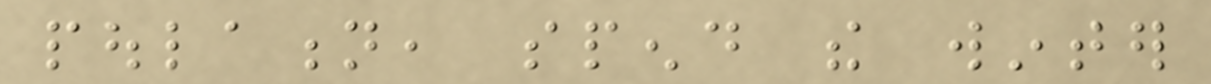poulation, spend the winter
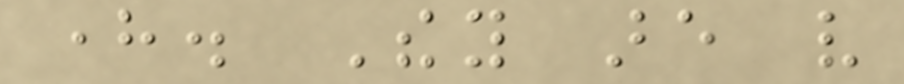here. They are very
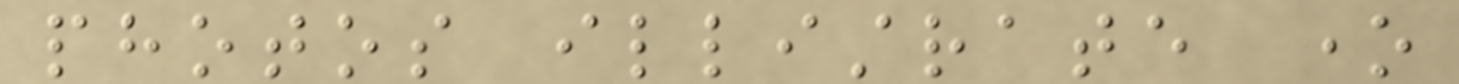photos illistrate one
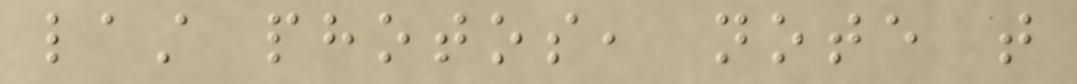last photos, note that
